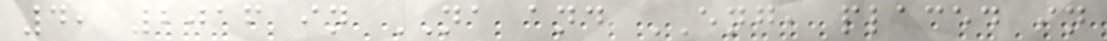4, 2016 in NA and ENG, placed in
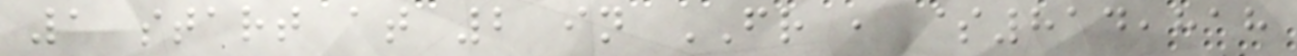1 start at 2 in FR , $814,818
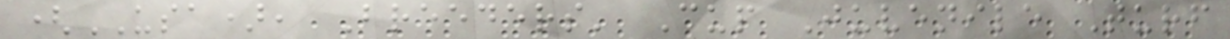(USA), Breeders' Cup Juvenile Turf
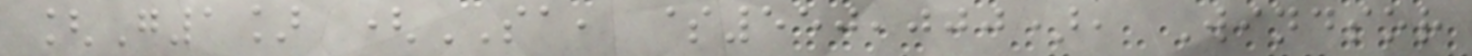[G1] (SA, $550,000), Windsor
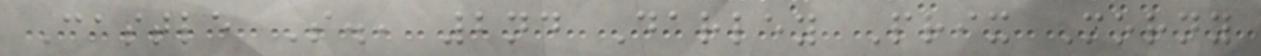Castle S., 2nd Darley Prix Morny
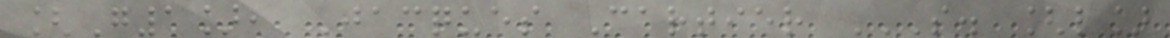[G1], Jacques Cartier S. [L]
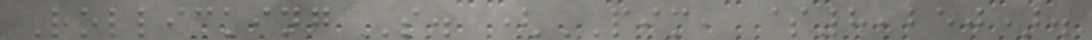Rollicking S. (PIM, $8,250).
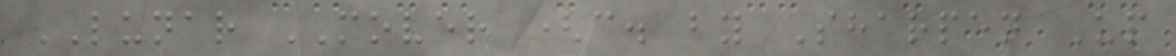LUNAR MOVER (c. by Sharpen Up
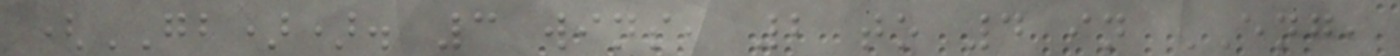(GB)). 3 wins, 2 to 4 in ENG,
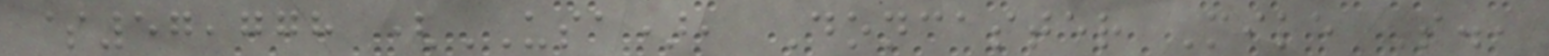$57,778 (USA), Doncaster Mile S.,
